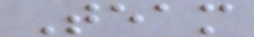Team
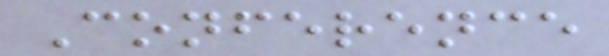Conference
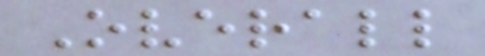Overall
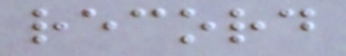record
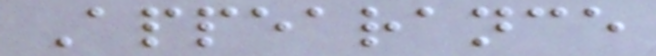Appearance
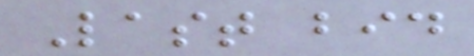Last bid
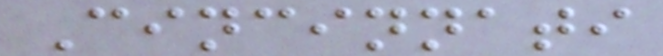Cincinnati
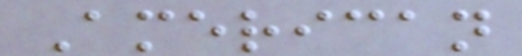American
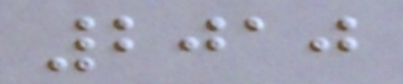2010
